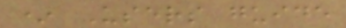* Users guide
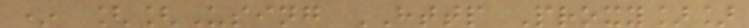* [[Using HTTP Proxy]]
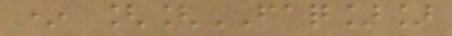* [[FAQ]]
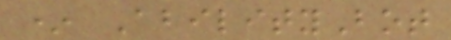* AbilityBot
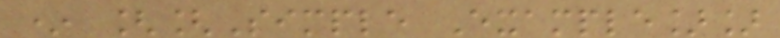* [[Simple Example]]
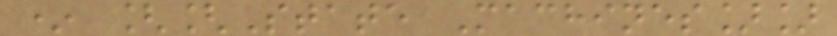* [[State Machines]]
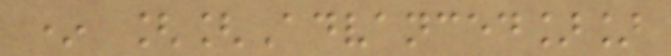* [[Advanced]]
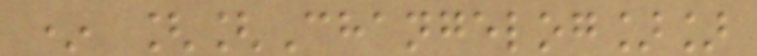* [[Changelog]]
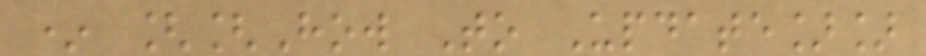* [[How To Update]]
